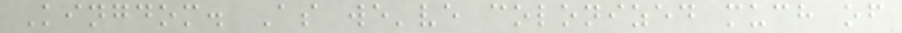Kingdom. As we've colonized much of
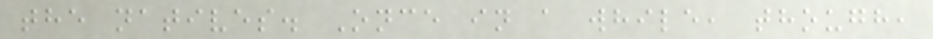the natives. Once in a while, though,
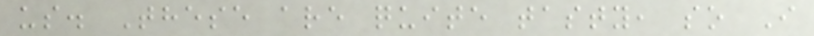us. These are quite tasty, so I
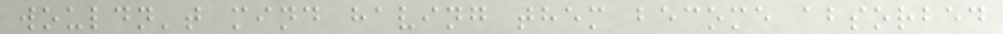wouldn't mind having them become absorbed
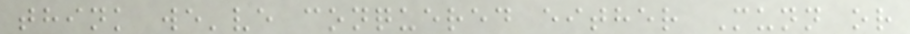think we've conquered either Munn or
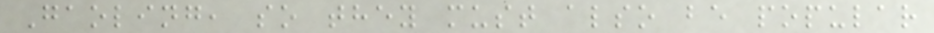Gaoling, so they must also be popular
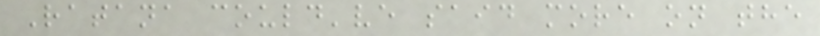Ratana could've said more on the
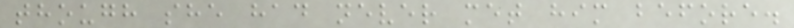though she had never met him before.
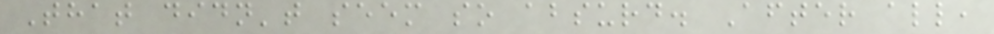That didn't seem so absurd. After all,
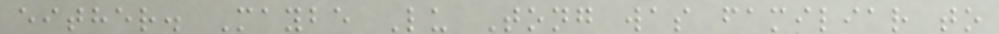either. Maybe Lu Tong was familiar to
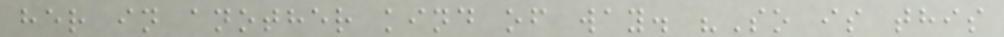her in another kind of way. "So is this
